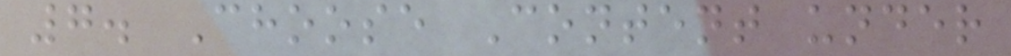7. Choose Content under
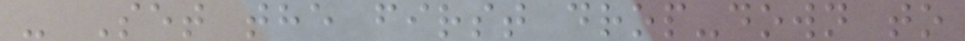- Set the first drop-down to
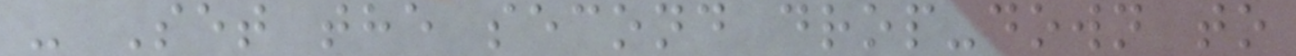- Set the second drop-down to
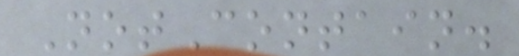NotContain.
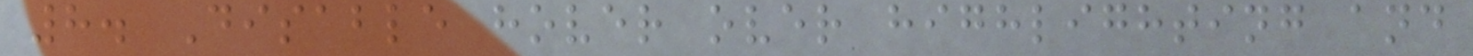8. Disable hover over highlighting and
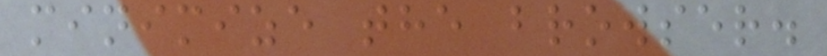minimize the browser.
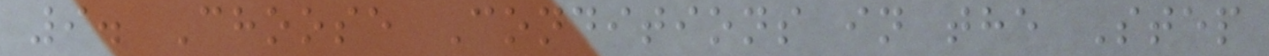9. Choose Conditions in the Step
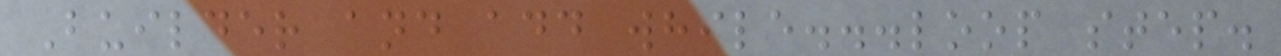Builder and add while...loop step.
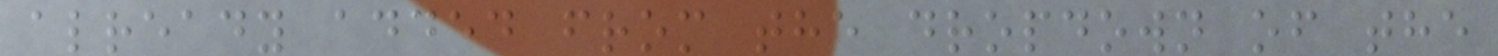already added from the dropdown of the
